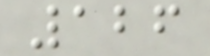126
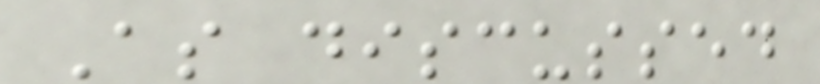As discussed
